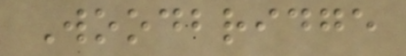Woodbridge
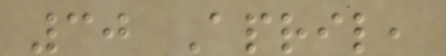30 April,
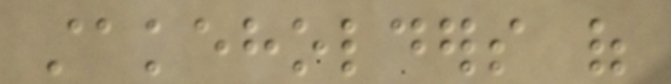stakeholders of
